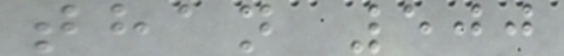than 500
